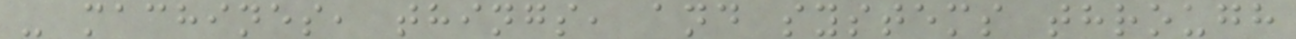- machines, things, and systems through
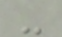-
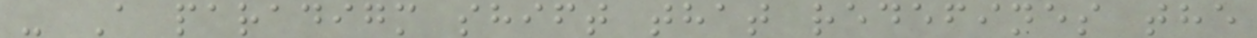- A paradigm shift that redefines the
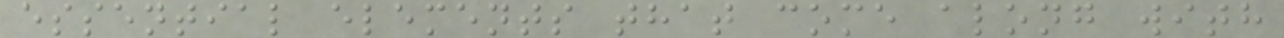essential elements that come along with
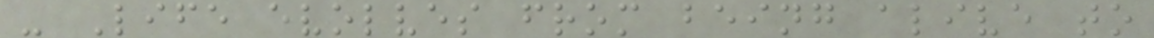- Life evolves from being alive to
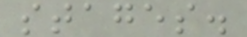stages.
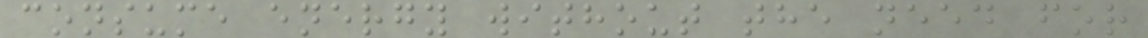consume energy without the need for
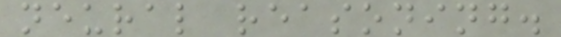neural reasoning.
